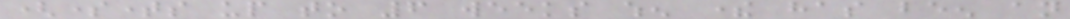(sometimes up to 6 weeks when there has been an
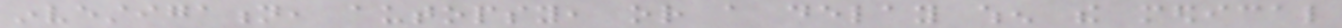investigation, autopsy, or a delay when the medical
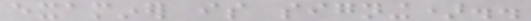examiner is signing)..
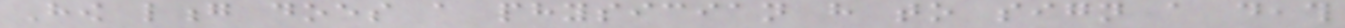How long does a physician have to sign a death
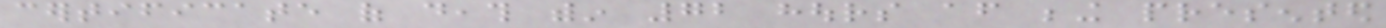certificate of death within 72 hours after being presented
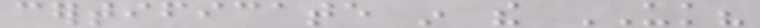certificate in the UK?
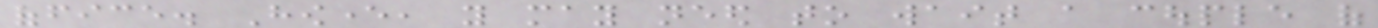office. However, you may need to wait a couple of
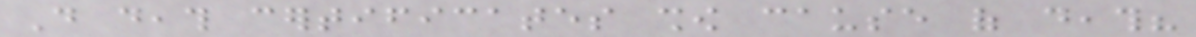Do death certificates show cause of death?
